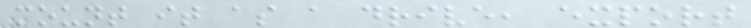mount it as a drive, export
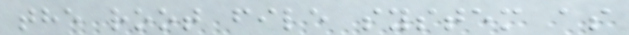the root file system as
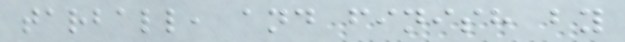tarball, and finish by
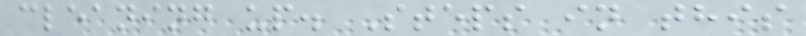cleaning up. Steps in this
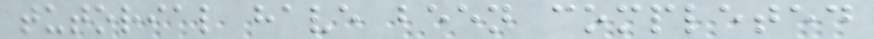tutorial have been completed
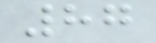87
